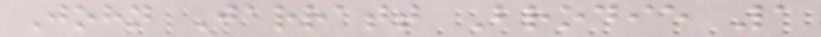John Jarratt Brodie 1
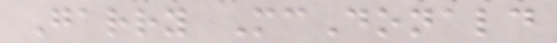Garry McDonald
